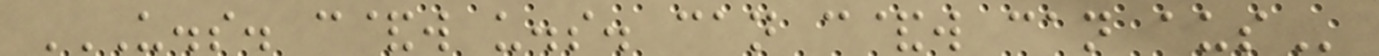U.S. C&W U.S. CAN C&W CAN AUS
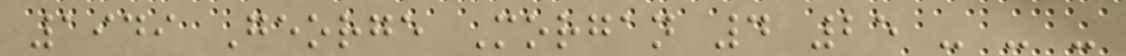1949 George Morgan 4 25 - - -
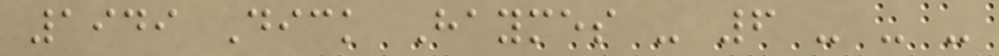1949 Dick Haymes - 6 - - -
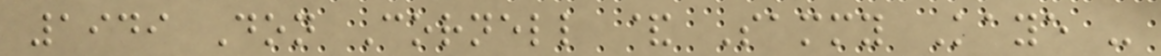1949 Don Cornell & Sammy Kaye -
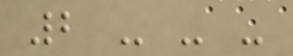2 - - -
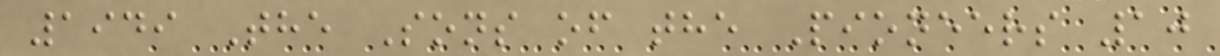1949 The Sons of the Pioneers 10
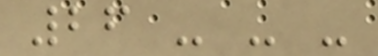26 - - -
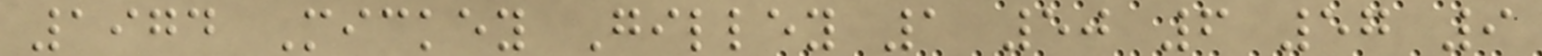1974 Mickey Gilley 1 50 6 57 9
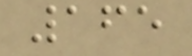165
